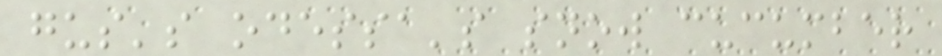gus's odessa's snow cucumber
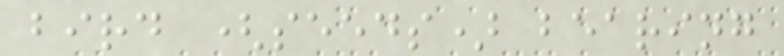bird (seeds) bearing
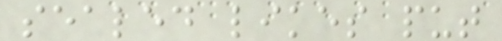sealed likes put
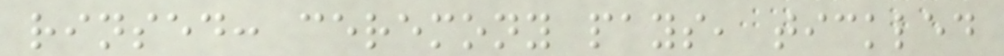rinsed: ceremony pays, tickled
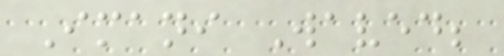Imani Waved;
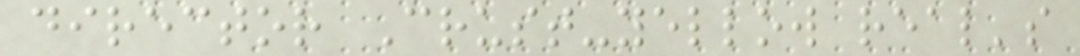director Crust-yellow real's
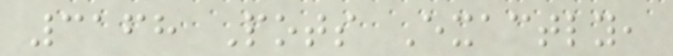3168 Pots Exactly,
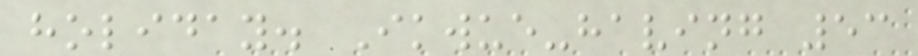holiday. Ikwue-having 53
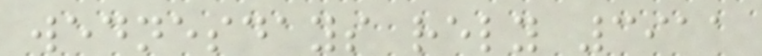wednesdays rely 3911
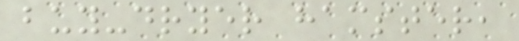buy-dryer hamster,
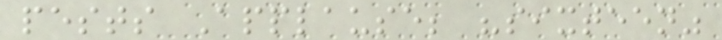pests Applause; "sixteen"
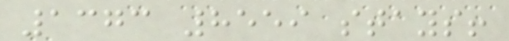1373 8559 stays!
